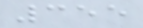355
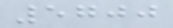5700
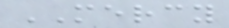MERCY
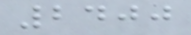2400
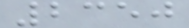2350
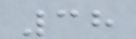38
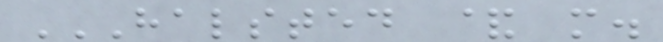HALSTED & M.
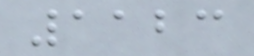1123
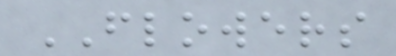FLOWERS
